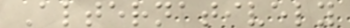Alternatively
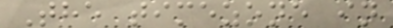The timezone in
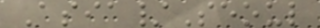Asia/Seoul
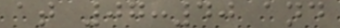at 07:40 and
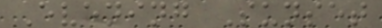Evening Sunset
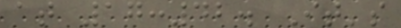at 17:42. It's
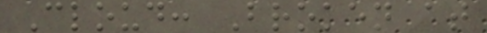Cloud: Broken at
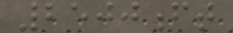2500ft
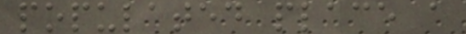populated place a
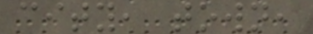city, town,
